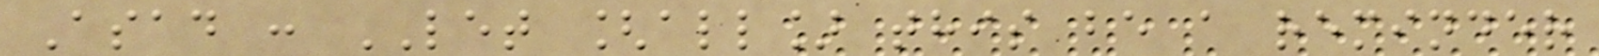Asad : LET [all] this be a reminder
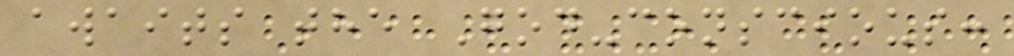awaits the God-conscious:
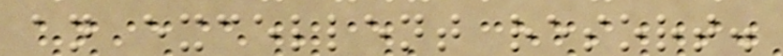an excellent resort.
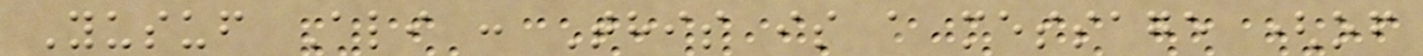Yusuf Ali : This is a message (of
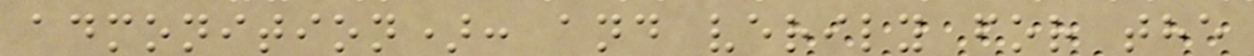admonition): and verily for the
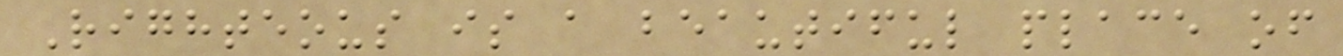Righteous is a beautiful place of
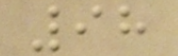98
